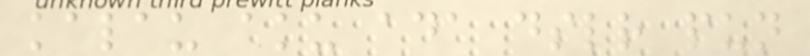kalau aku ada dslr pun
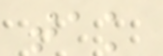tak
